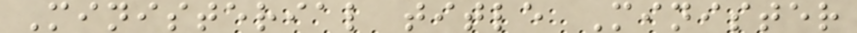Ministerial title Minister
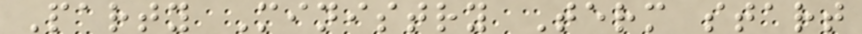Party Ministry Term start
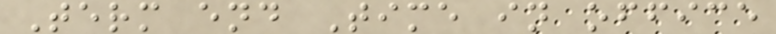Term end Time in office
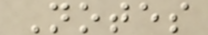Notes
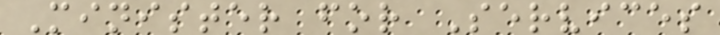Minister for Services
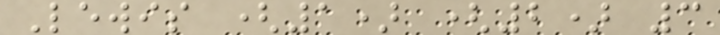Lewis (1) (2) 3
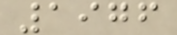1976
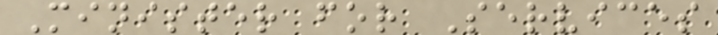Minister for Services
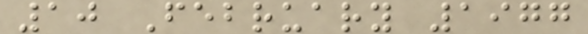10 February 1977
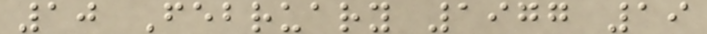10 February 1977 19
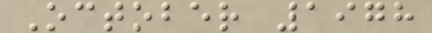October 1978
